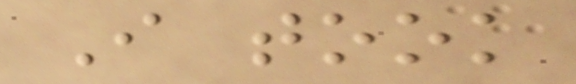I took
